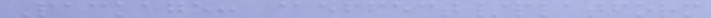Package: @effect/platform
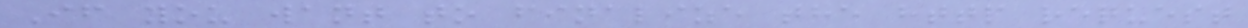If you want to finalize the http request
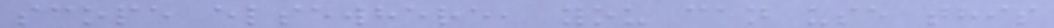scope elsewhere, you can use this
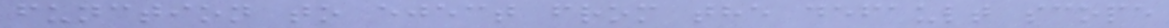function to eject from the default scope
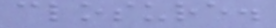closure.
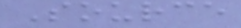Source
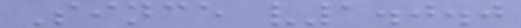Since v1.0.0
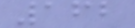162
